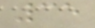35
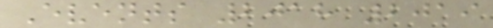Events 2018 2019
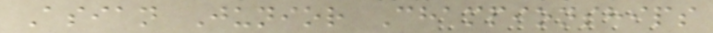Asian Junior Championships
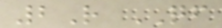2R QF
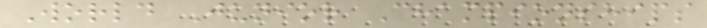World Junior Championships
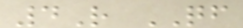4R QF
